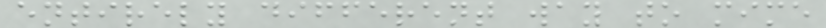entirely different way to mime
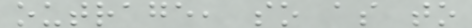outrage, so as to
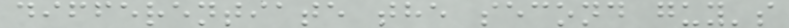differentiate the second guy's
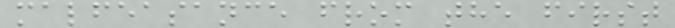malfeasance from the first
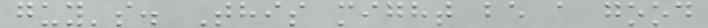guy's. This might be a good
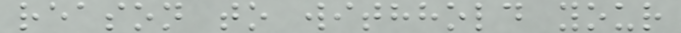reason to withhold your
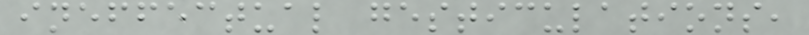ineffectual gesticulations,
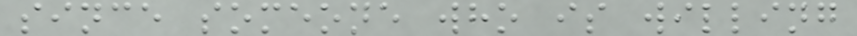since someone who is willing
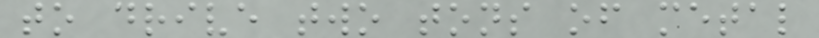to drive two tons of metal
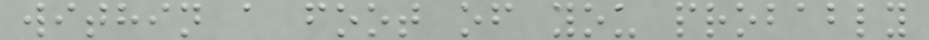within a foot of you probably
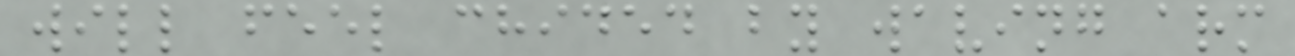will feel chided by waving arm
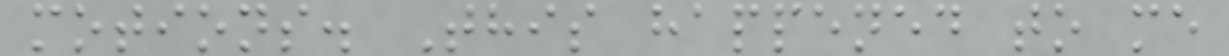motions. This happened to me
